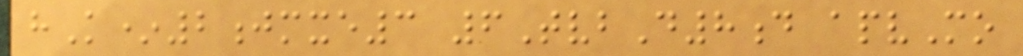hK*2jmxe3 6TvbD8d apvMo
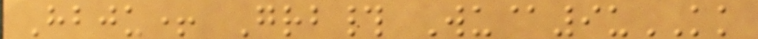Hbju+ Grb# Wu@9uKK
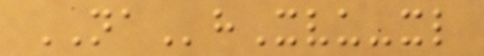NAhXvu-xl
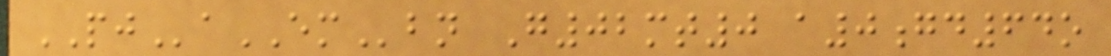PJaEMbn G02mt0 a0gd64o
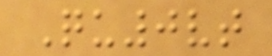Qu0vt
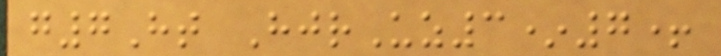g7Ht HjrUz3*7+
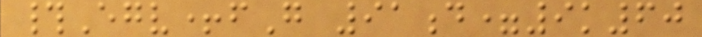#Egv+fG 91d=9k60
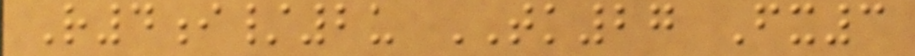R4i/2u TK27 Fx3
